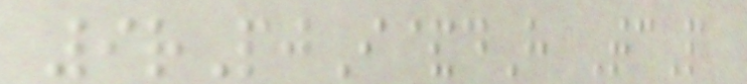9rPjI&dH TcP
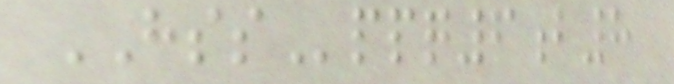HSSppq6b8
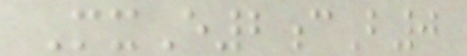MxE2cB0
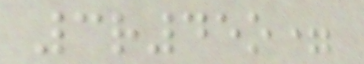3r45o=
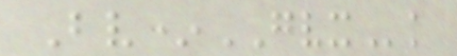Bv*GVXk
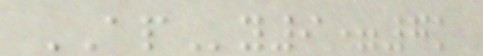APy9=7k
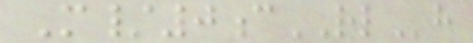M/0cRLh
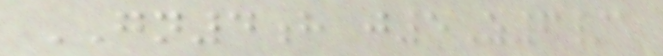GN4h j5Z6/a
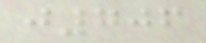j706
